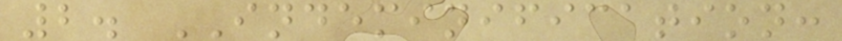2. INDEMINIFICATION:
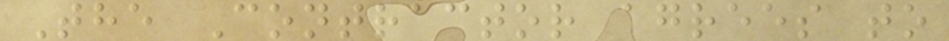The Contractor agrees to
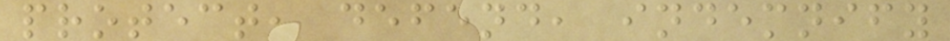protect, defend, indemnify
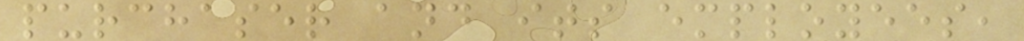purchaser and its employees,
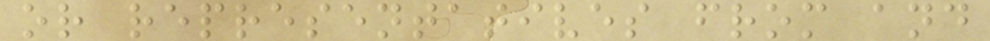or representatives from and
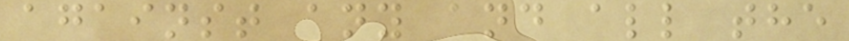against any and all the
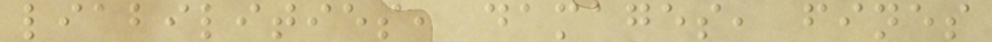liabilities, damages, fines
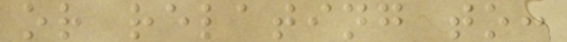or relating to:
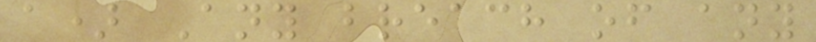a) Any breach of any
